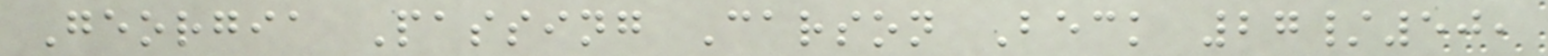Georgia Passing Carson Beck 27/50,
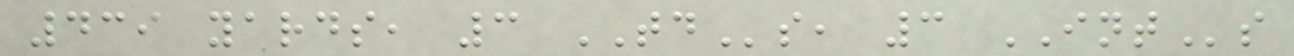439 yards, 3 TDs, 3 INTs
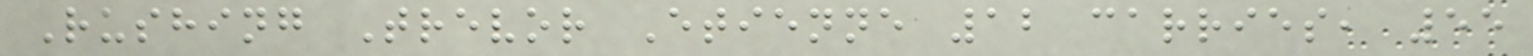Rushing Trevor Etienne 12 carries, 55
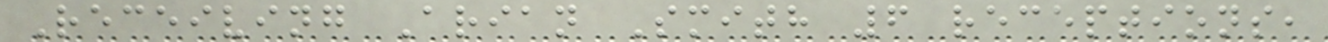Receiving Arian Smith 6 receptions,
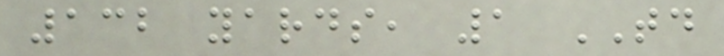132 yards, 1 TD
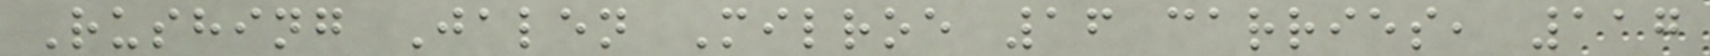Rushing Jalen Milroe 16 carries, 117
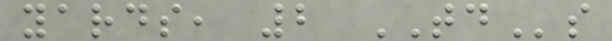yards, 2 TDs
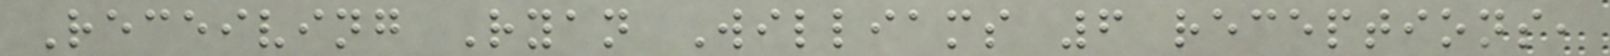Receiving Ryan Williams 6 receptions,
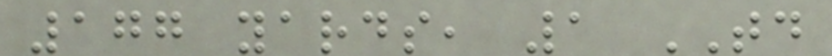177 yards, 1 TD
